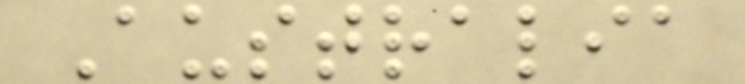Australia
